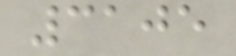3105
